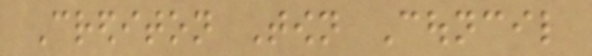Crediton Town Council
